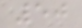50
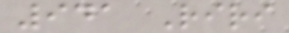941 Riri
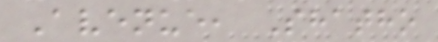Avenue, Shatho
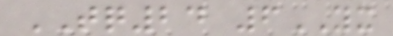TQ24 6YX
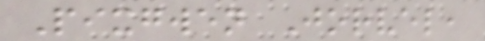Pixgwen Jorvel,
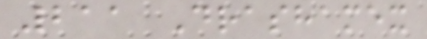211 Drashamex
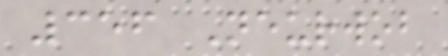356 Neurwob
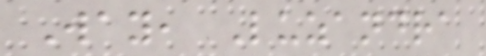Way, Luzandra
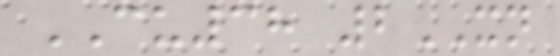CU38 2XN
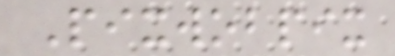Pixwobpix
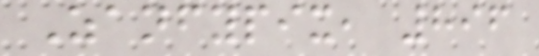Zanfypix, 896
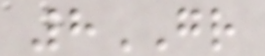8GR
